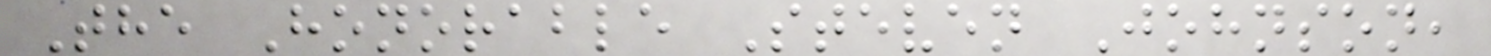The Honorable Steven Johnson,
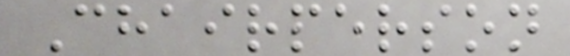Chairperson
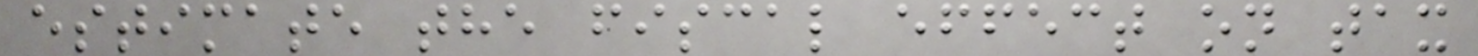estimate the fiscal effect on tax
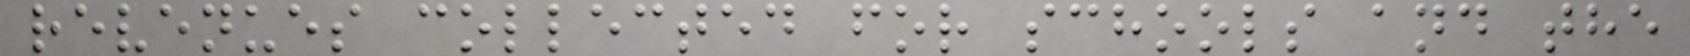revenues collected for schools and the
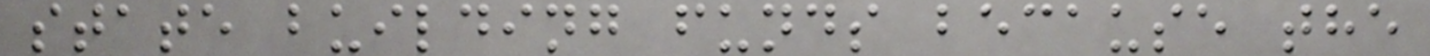state building funds because the
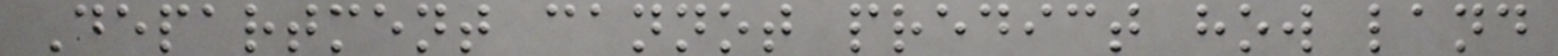Department cannot predict how land
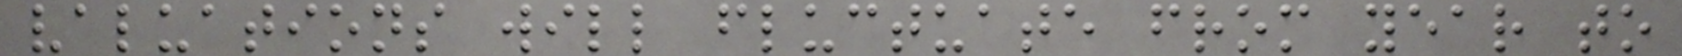valuations will fluctuate from year to
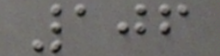106
